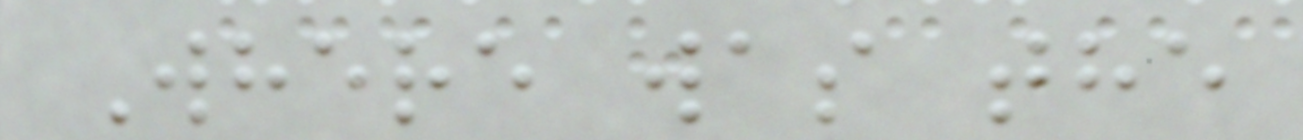Where was the
